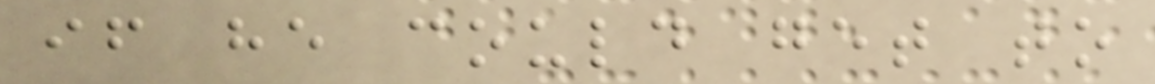if he could get to
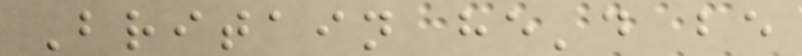Britain he'd be
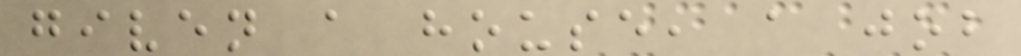given a house, a job
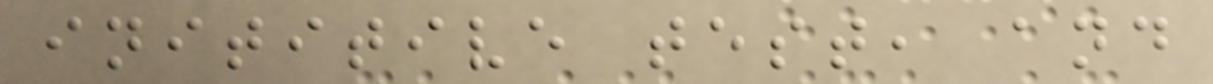inititive test, and
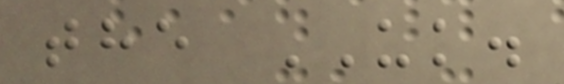the UK.
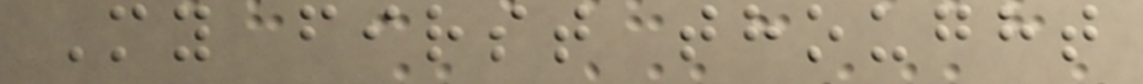My first thought
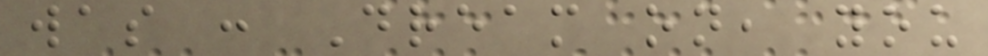was : Dream on, you
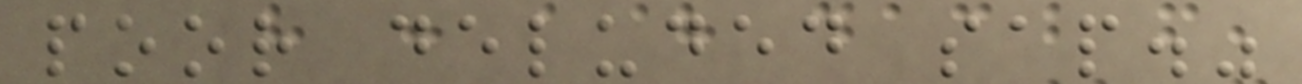poor deluded sap."
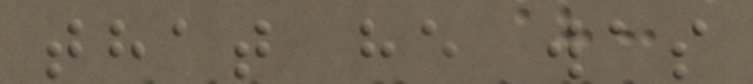that he was
